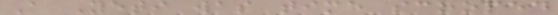A Yeti was time scooped
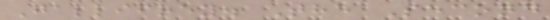Gallifrey. The Second
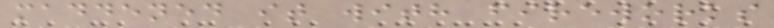maddened it with fireworks
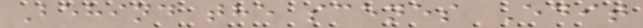Behind the scenes Edit
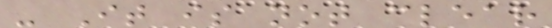- It is not clear
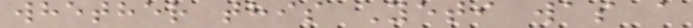whether this Yeti was a
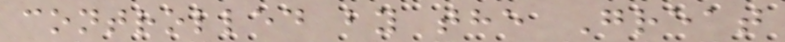controlled by the Great
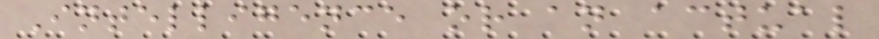Intelligence or an actual
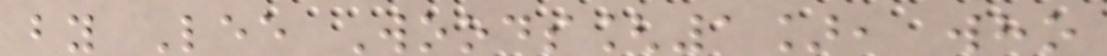by Lee Woods[1], who
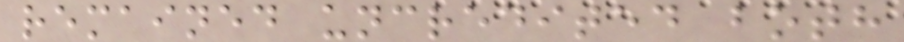remained uncredited both
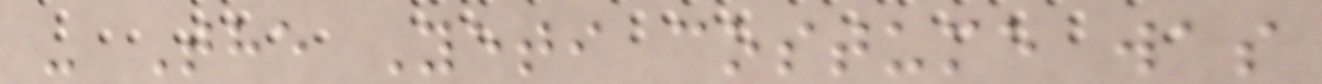- The Yeti costume was
